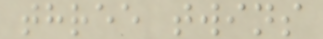three twins
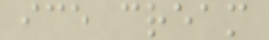ice cream
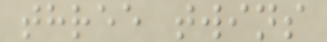three twins
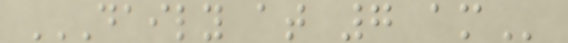DAILY AT 7 AM
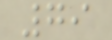79
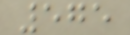575
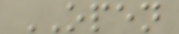OPEN
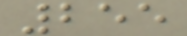255
